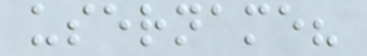username?
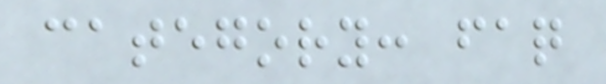category: faq
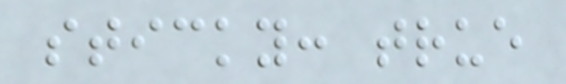sticky: true
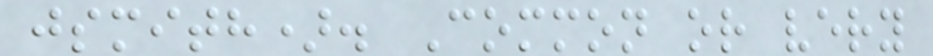jsmith). Common or very
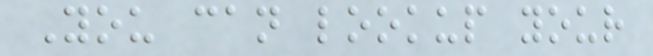You can lookup your
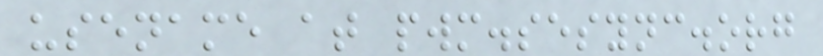usename at pwm.sesync.org
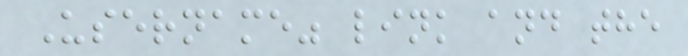Username" link and the
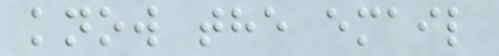know the email
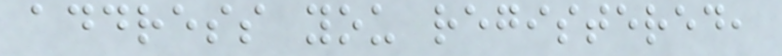address you registered,
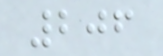206
